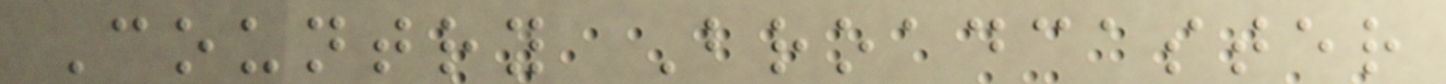Country Broadcaster
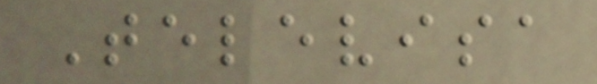Televisa
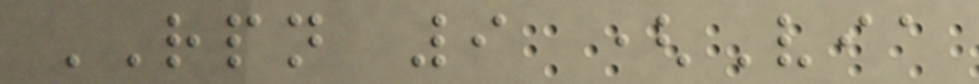RPN 9 (Via
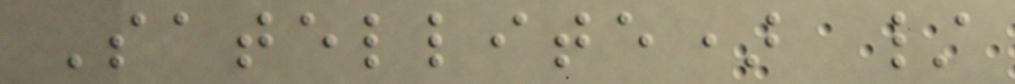Satellite) /
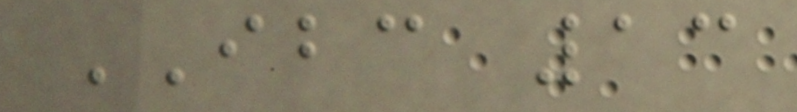IBC 13
